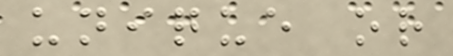unique or
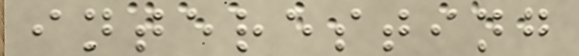interesting
